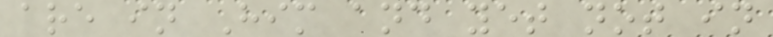are in Him and yet not in
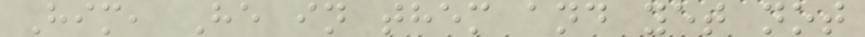Him, He in them and yet not
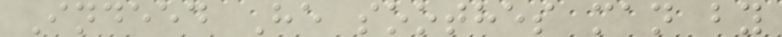Indeed He soothes man by
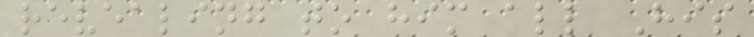revealing to him all His
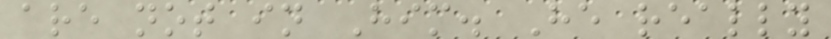are not in Him. He really
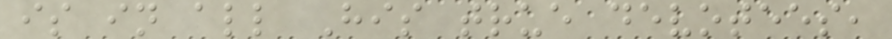is in all His true devotees,
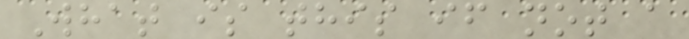What is this if not a
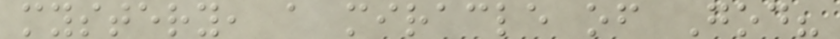mystery, a miracle of God?
